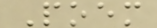Poem
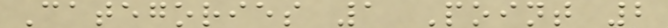Categories 1 Point 2
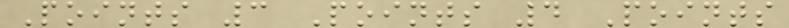Points 3 Points 4 Points
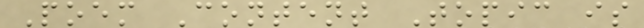Poem Content Topic is
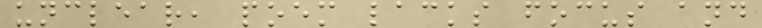unclear, poem lacks focus and
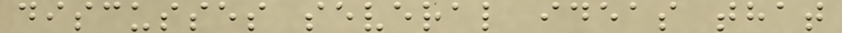discusses several ideas that
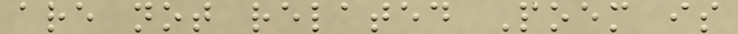are not related Poem is
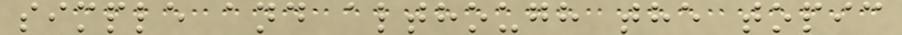simple and although the topic
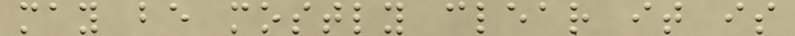may be mostly clear it is
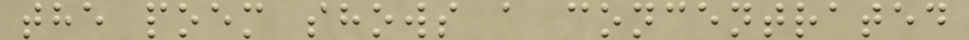the poem shows a concentrated
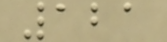121
